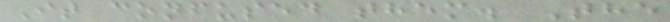It confused them. The
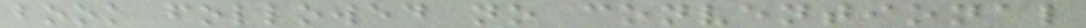book followed no conventional
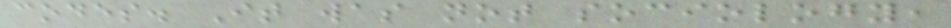codes. It was not sociology,
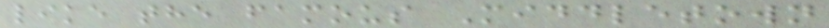like the famous Middletown
